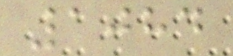1084
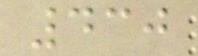430
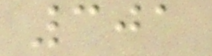301
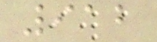912
